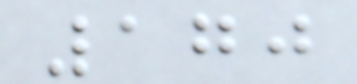170
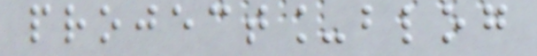project_blog
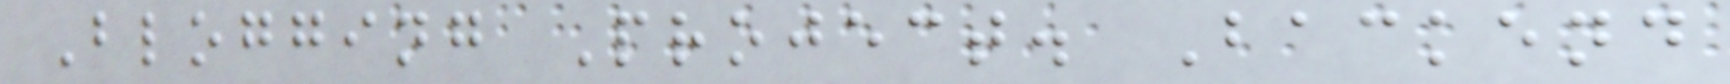Blogging Project. Backend
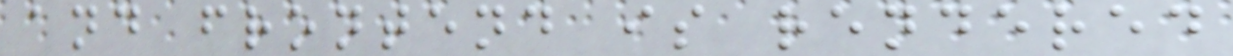and frontend is rendered
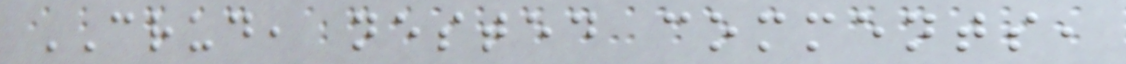CRUD, nested comments,
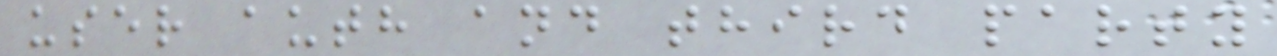user auth and third party
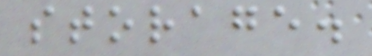storage.
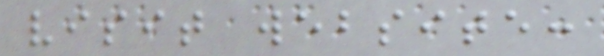visit website:
